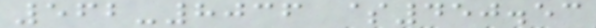562-8036 $450.53
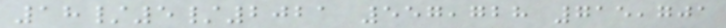18/5/2021 557,728 715,701
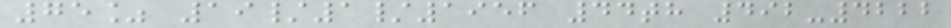75% 19/1/1956 44th 492-4222
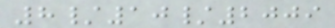8/10/2009
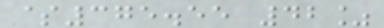$375.55 42%
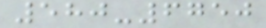580-6750
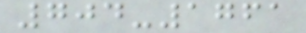704-1761
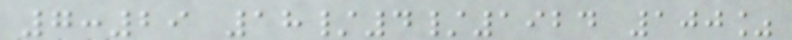7:29 18/4/1924 100%
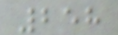258
